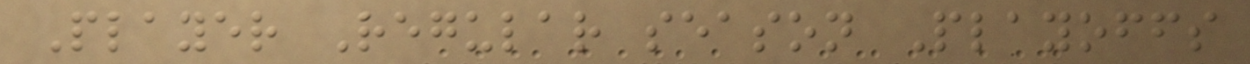Player Regular season Playoffs
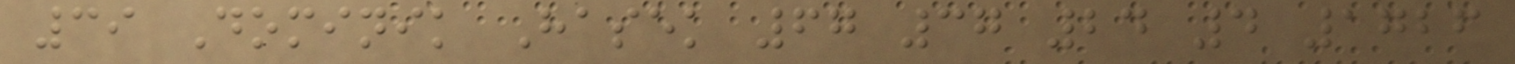39 Dominik Hasek 67 37 24 4 1726
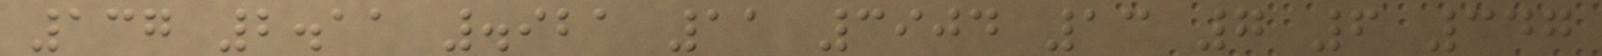137 2.11 .921 11 3904 13 7 6 347
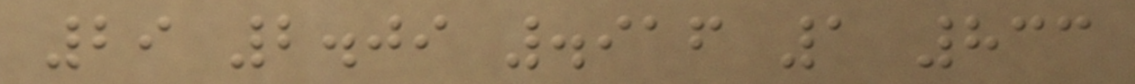29 2.09 .916 1 833
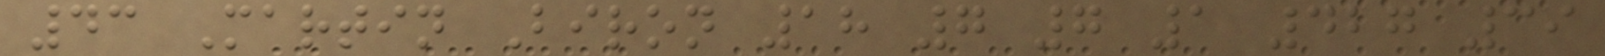43 Martin Biron 18 7 7 1 427 39
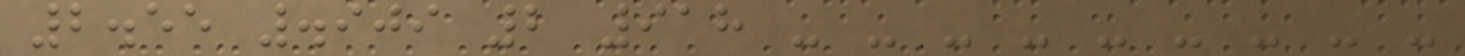2.55 .909 2 918 - - - - - - - - -
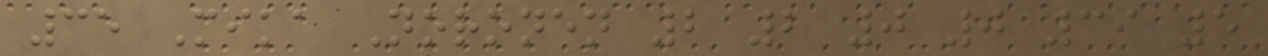35 Mika Noronen 2 2 0 0 39 5
